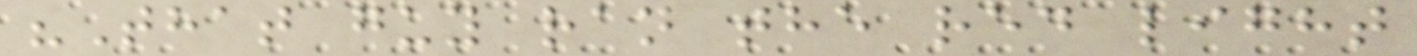"That guy ran the red light
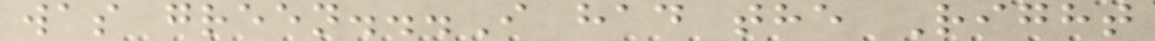was green...I had the Right
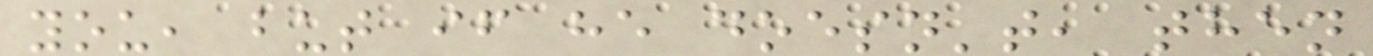you, but if he doesn't, then
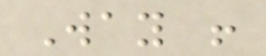Way !
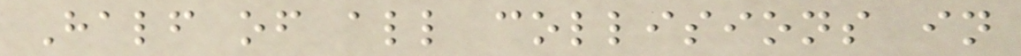Half of all collisions in
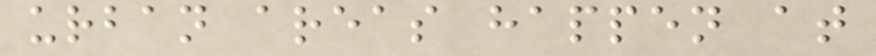urban areas happen at
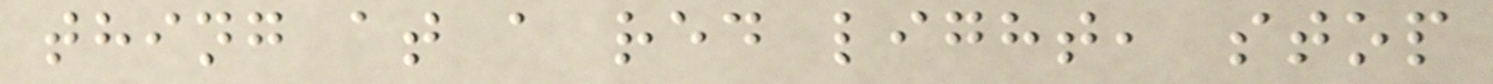thing at a red light, stop
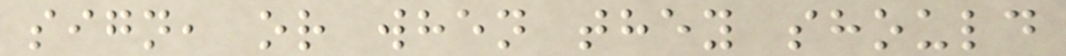sign, or when they should
